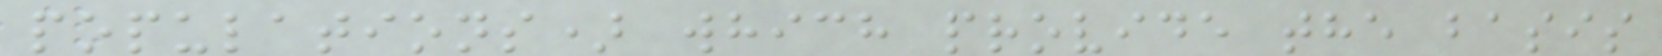populations) which provide the basis
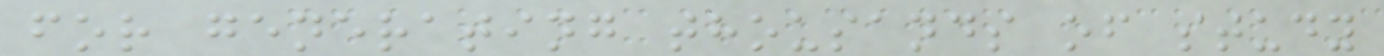for generating thousands of study
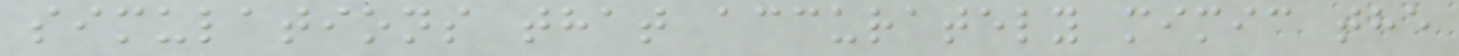simulations that accurately mimic the
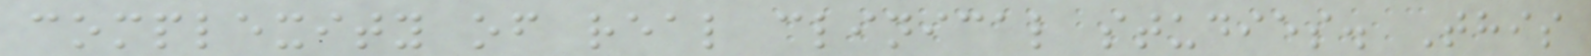complexity of real clinical studies. This
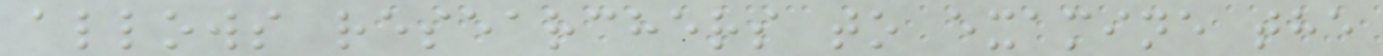allows researchers to examine the
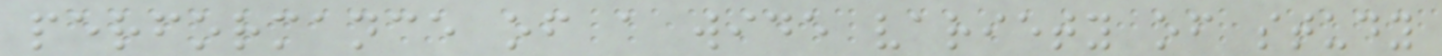performance of a wide variety of study
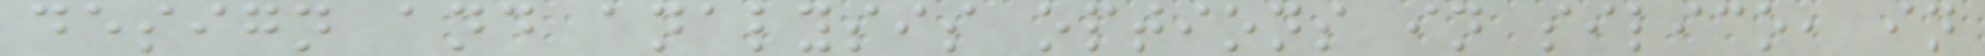design and analysis options in silico, in
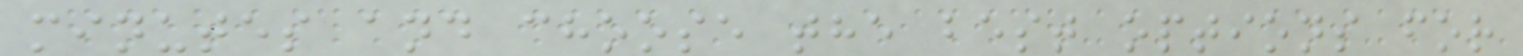minutes and choose the best options for
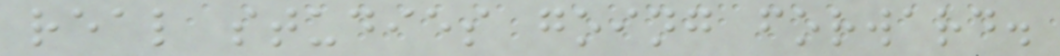real studies going forward.
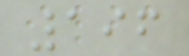196
